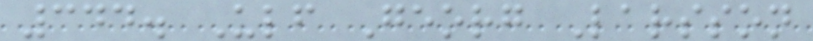344. Ulf Georg Larsson
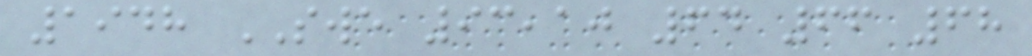1948 SWE 93,10 64 66 68
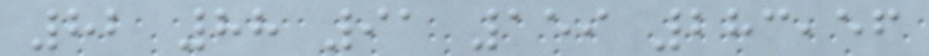82 88 91 159 283,56
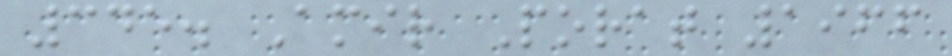345. Amir Porat 1966
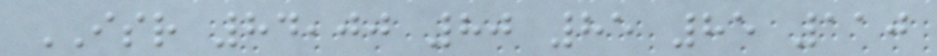ISR 84,00 80 85 85 110
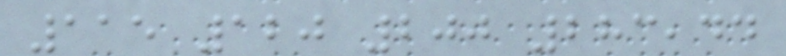115 120 200 283,44
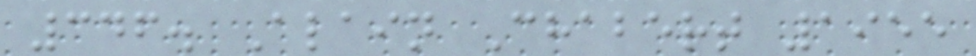346. Alain Chabert 1955
